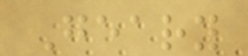Geary
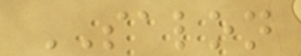SALON
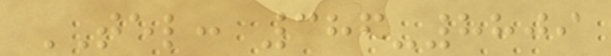TEL: 386-8809
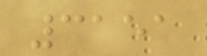3151
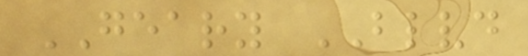GEARY BLVD
